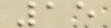15
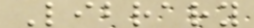Library
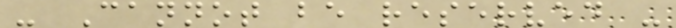- Cannot be reserved -
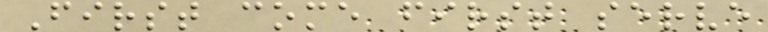First come first serve
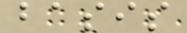basis
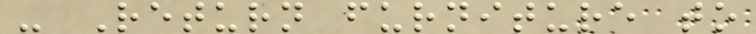- Return furniture to
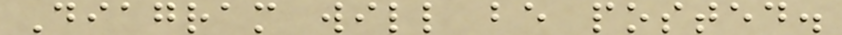Diagram will be posted.
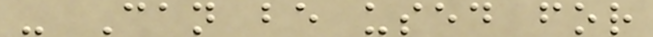- Can be used for
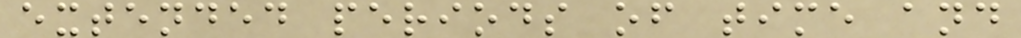extended periods of time and
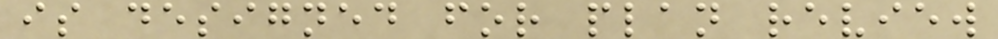is designed for plan review
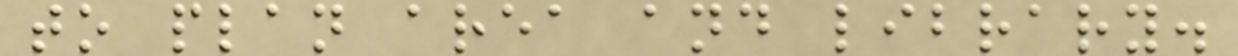to plan area and library.
